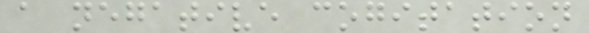a negative cogitation
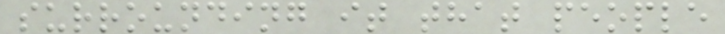surrounding it that people
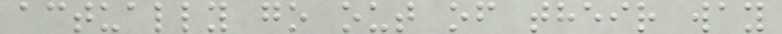actually go out of their way
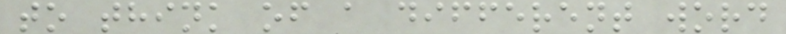to think of a different word
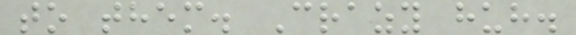to them. Crazy huh.
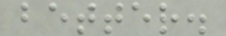better.
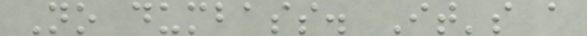No dumbass. It's a
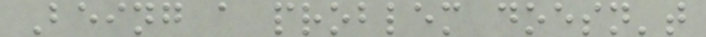Being a problem doesn't
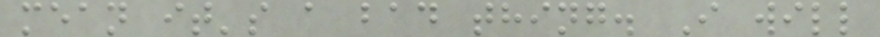mean it's a bad thing. I will
